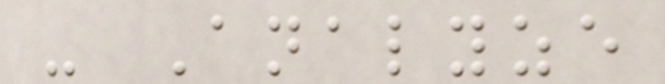- Analyze
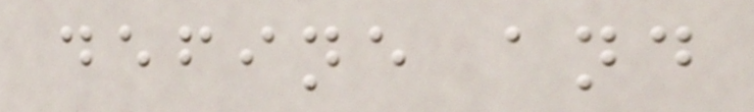define and
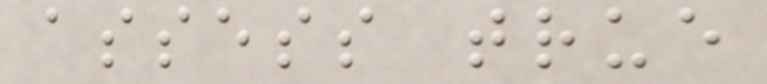assess true
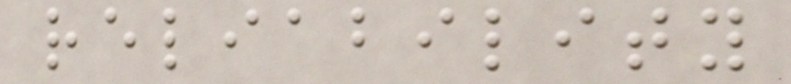reliability
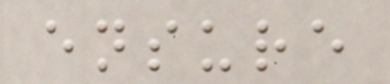ensure
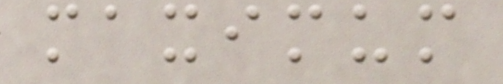maximum
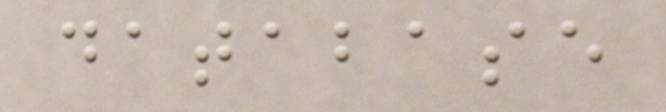database
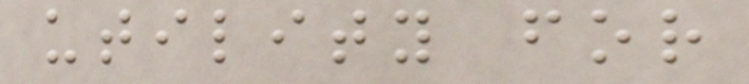utility for
